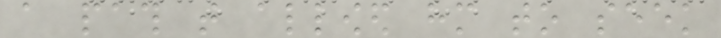a path that allowed him to seek
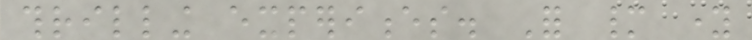thrilling experiences. For many young
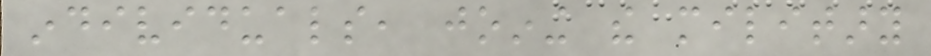individuals, joining the military
